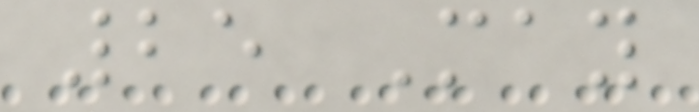25 May
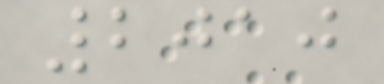2010
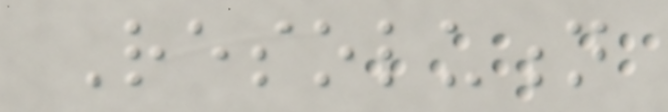Resolution
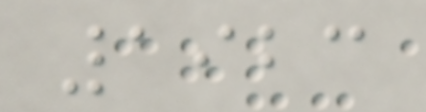1923
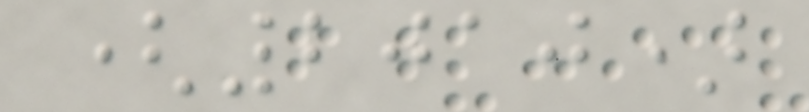(2010)
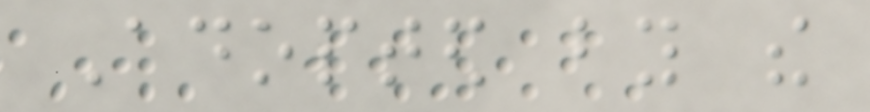Adopted by the
